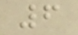6
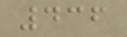436
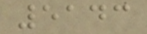5143
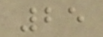25
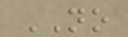NO
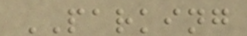PARKING
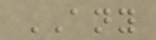ANY
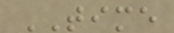TIME
